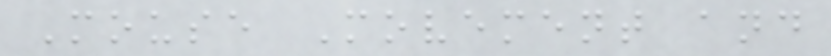Mouse Movement and
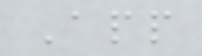App
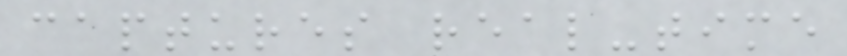captures real-time
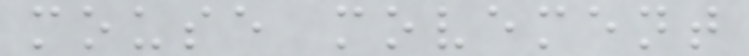mouse movement
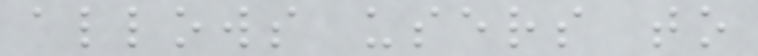allows users to
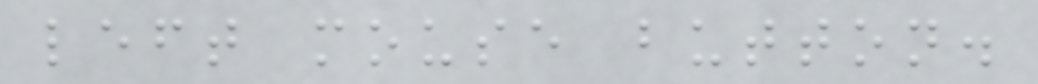left mouse button.
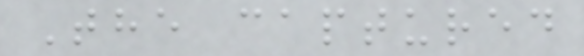The captured
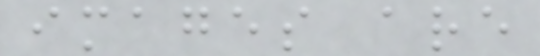images are
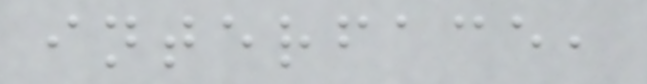interface,
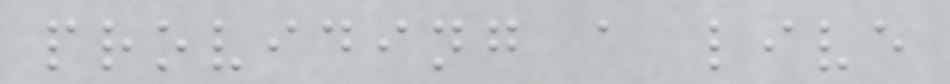providing a live
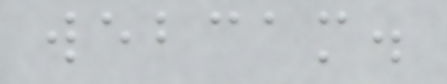webcam.
